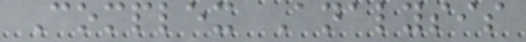Complex Analysis
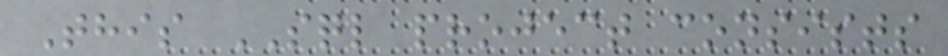This SQL project consists
